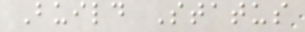Build Status
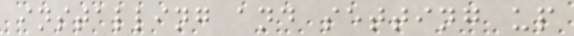installing and setting up
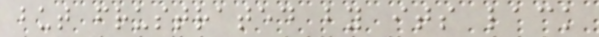but frustrated by its lack
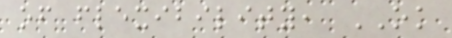of flexibility, OK
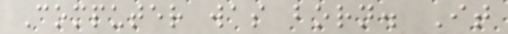Computer was born. It
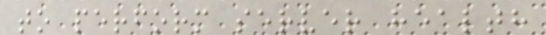to perform server health
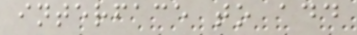interface to add
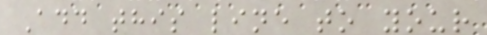Add this line to your
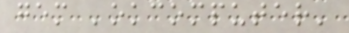gem 'okcomputer'
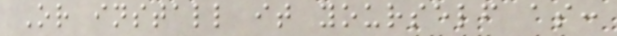Or install it yourself as:
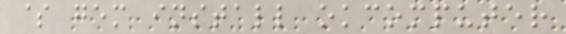$ gem install okcomputer
